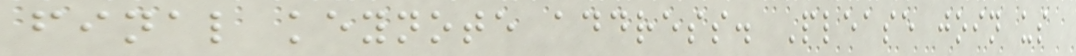final keynote address. Please join us
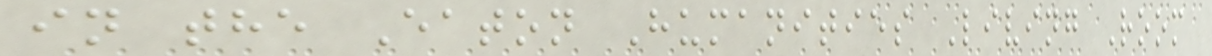in the Eaton Humanities Living Room
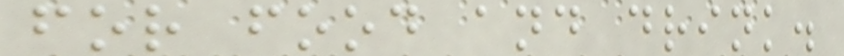for food and drink.
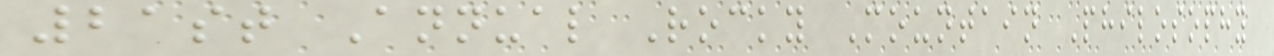21st Annual Rocky Mountain Philosophy
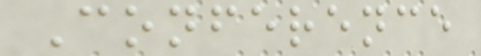Conference
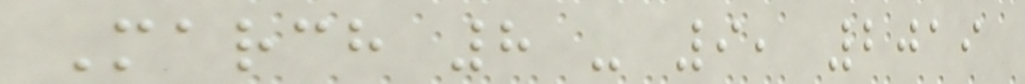March 8 - 9, 2019
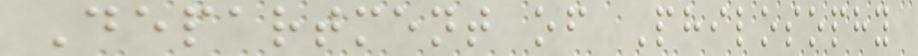Department of Philosophy
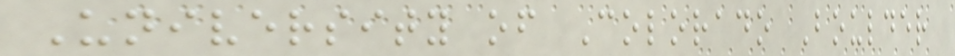University of Colorado Boulder
